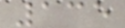135
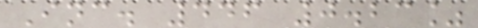Inc. 446 0.23%
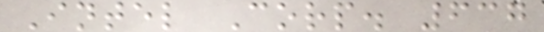Intel Corp. 637
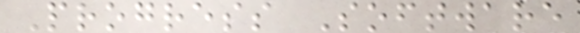Progress Software
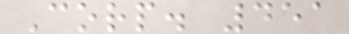Corp. 451
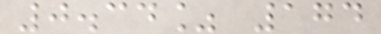0.34% 174
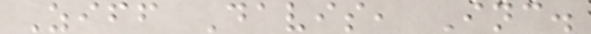Ziff Davis, Inc.
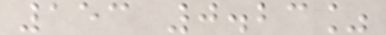153 0.23%
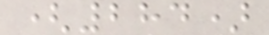(284)
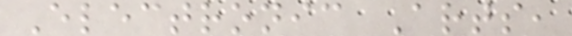Electronic Arts,
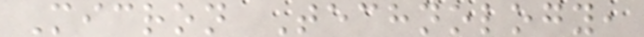Micron Technology,
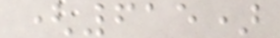(615)
